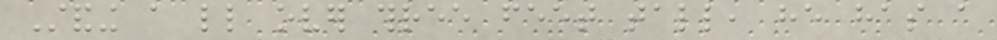Standing a little over three feet tall, he has a
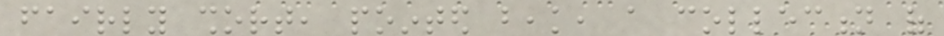fairly short, pointed beak, a collection of
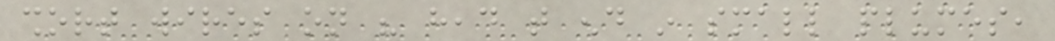short wires on his head that end in small plumes,
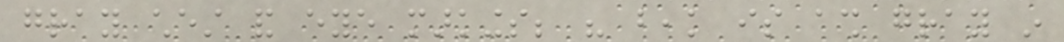gray chest and eye markings; his beak is ash gray in
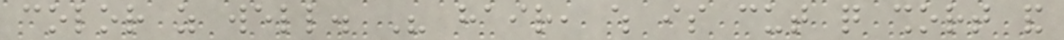color as well. His hair, which is cut quite short and
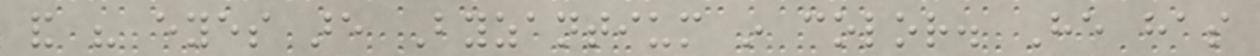and his eyes are Byzantium in color. He has
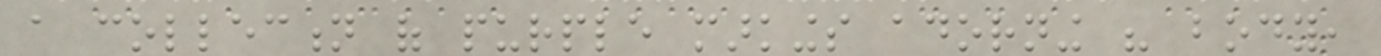a collection of purple markings adorning his body,
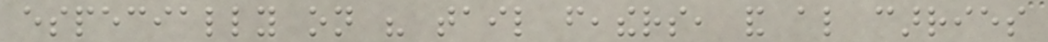especially on his tail feathers, and also carries
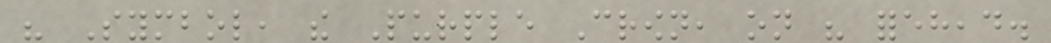his Symbol, the Purple Crown, on his forehead.
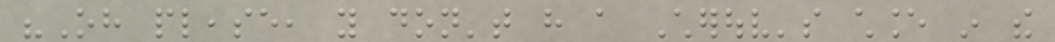"Oh please, you don't have a Cherouv's chance in the
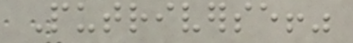Putriverse!"
